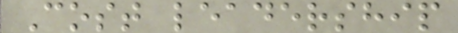Cost leadership
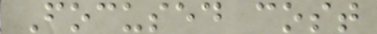Focused cost
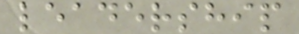leadership
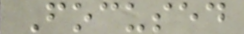Focused
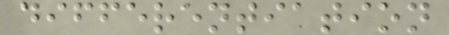differentiation
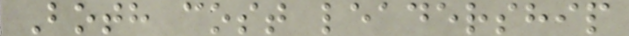Both cost leadership
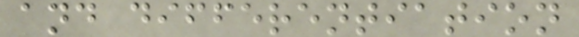and differentiation
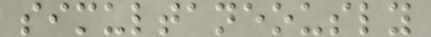simultaneously
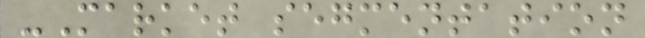-Market segmentation
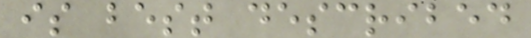is best described
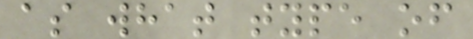as what type of
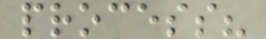process?
